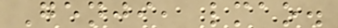Genji, lmao.
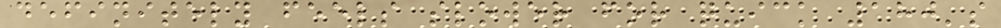definitely feels slower for quick 180's
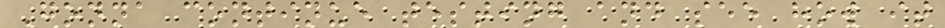Gonna continue testing and see how it
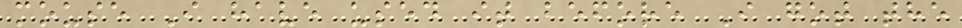mouse I have used it before I got the
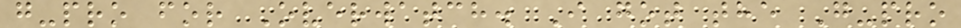g-pro for Overwatch. I got the G-pro
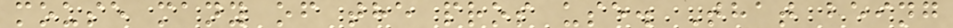mouse many of the pros use. That being
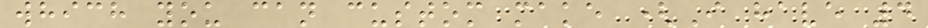which you can custom make (I have 4
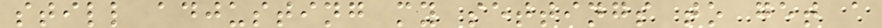still adjusting my settings to get a
